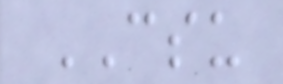CSU
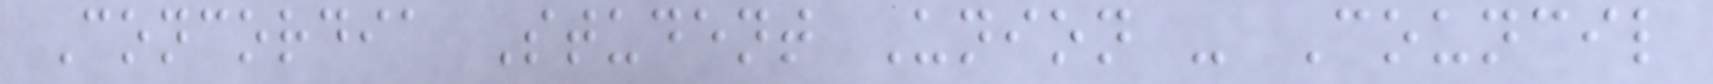Concordia Student Union - Council
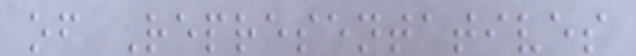of Representatives
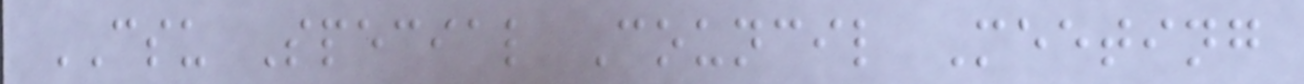CSU Special Council Meeting
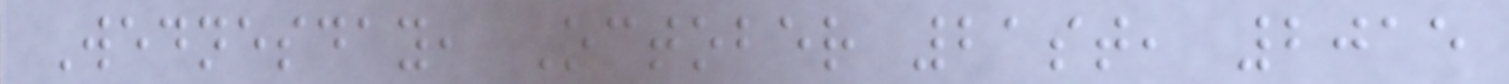Wednesday, October 21st, 2015
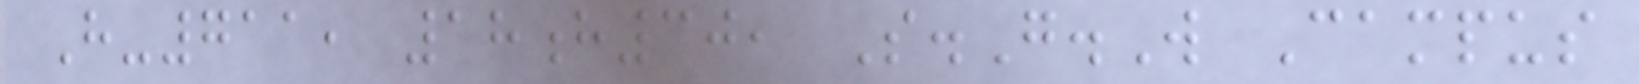H-711, 18h30, S.G.W Campus
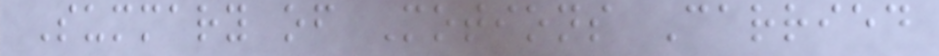Summary of Motions Carried
